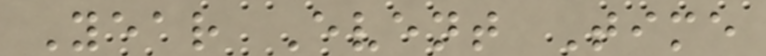Year Event Time
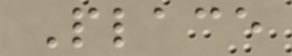Place
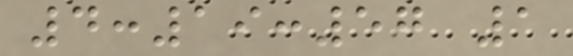4:19:57 1
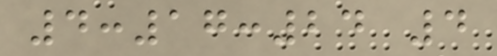4:17:24 4
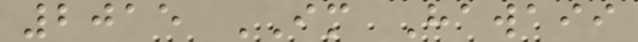2015 IM Hawaii
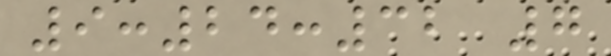9:24:32 7
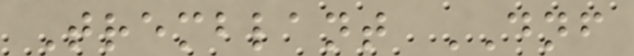Tremblant DNF
